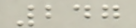247
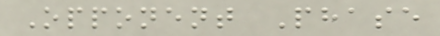Opponent Phase
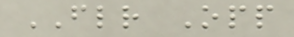FLR Opp
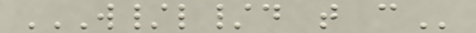W/L/D T C
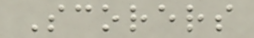Scorers
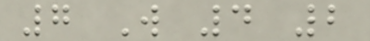7 W 4 2
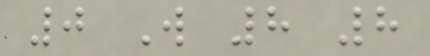0 W 8 8
